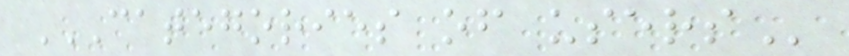CATEGORIES OF USERS
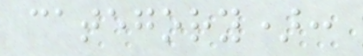category):
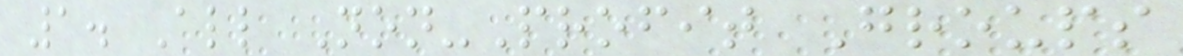1. All Non-Profit Groups
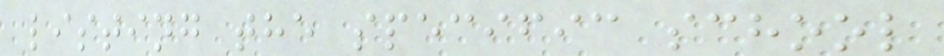listing the specific school
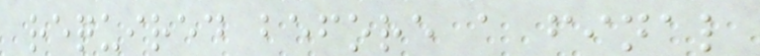required before a final
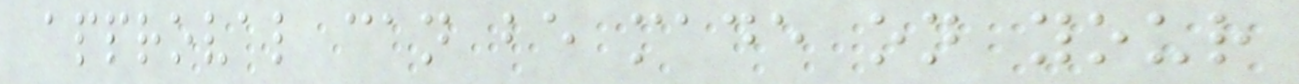approval can be made on your
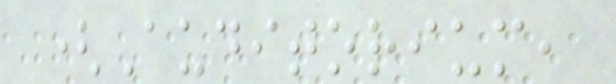(Auditorium,
